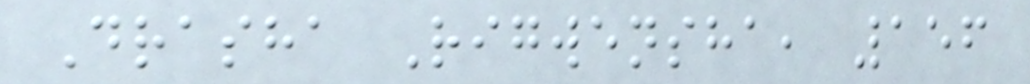Drasha Rigwensha, 156
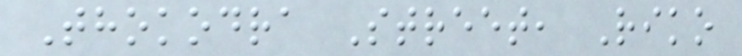Thokodra Street, Riko
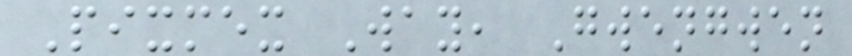Pixmex Way, Gwengwen
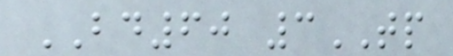BD60 3TP
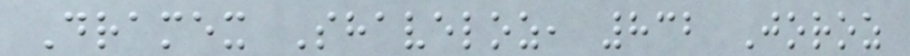Dramex Shaveloz, 832 Joroz
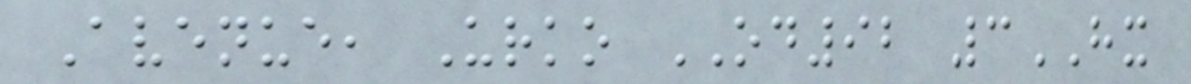Avenue, Urko OD92 3HX
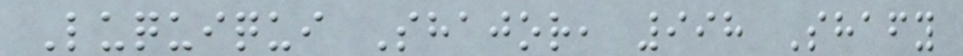Luquiqui Shajor, 998 Shafy
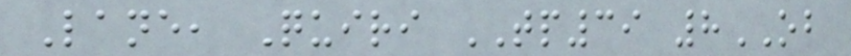Lane, Quiri TP39 8OB
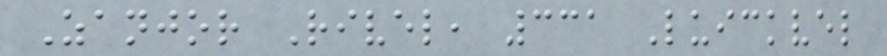Zanjor Rivel, 331 Luickvel
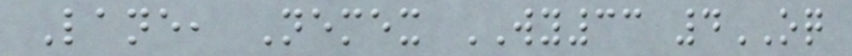Lane, Nemex WY33 4OQ
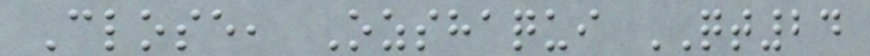Close, Ozshaqui QT24
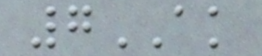7AK
